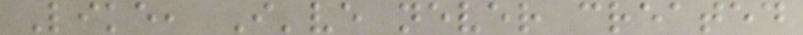Like, I've never created
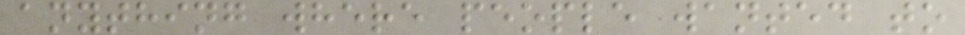anything where people wanted to
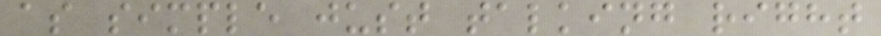as simple just talking right
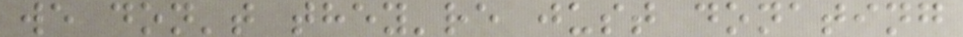we don't they're just donating
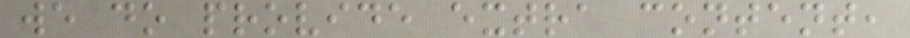we do provide extra content,
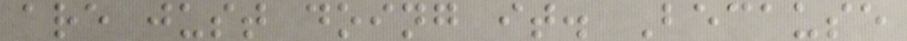are just doing it. Because
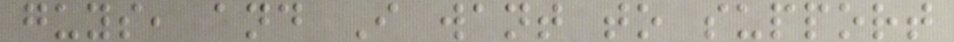guys, and I want to support
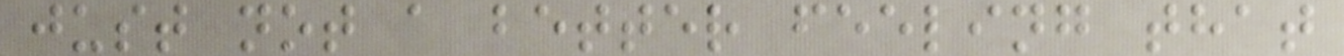just not a better feeling that
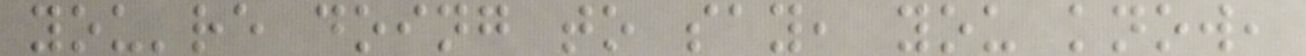you're doing to say, you know,
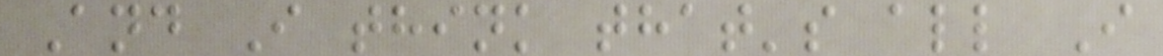And I think that's all I
